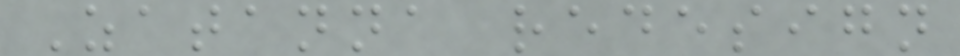Zatanna redesign
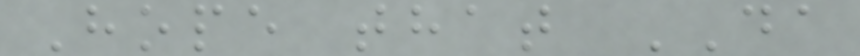Hope that DA
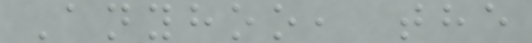Anyhoo, the
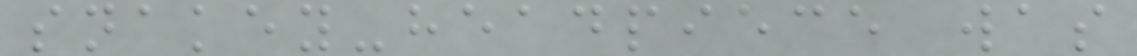snakey-headpiece was
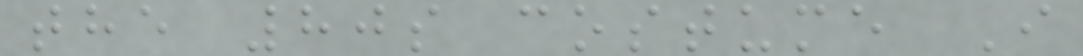the 80s costume I
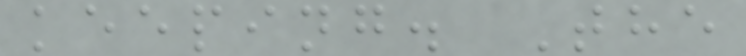keeping. The
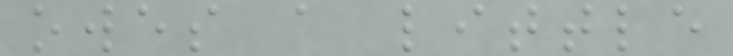owes a little
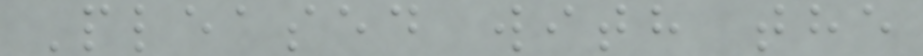Pleased with the
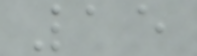15
